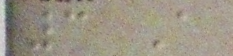3 A
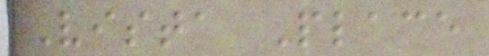Vista Place
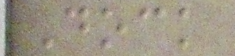Dock
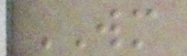WM
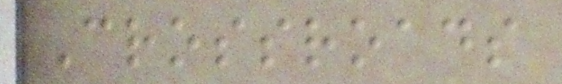Crossroads
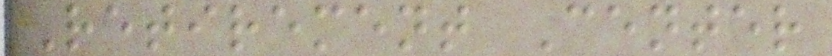Retirement Center
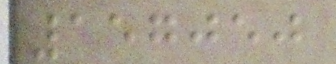157050
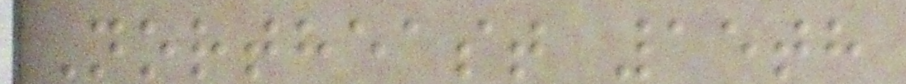Northeast 15th
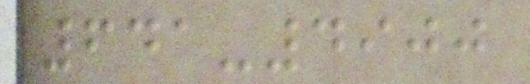641-4900
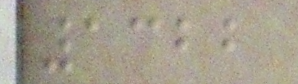1322
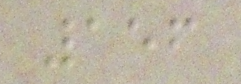156
